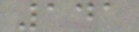141
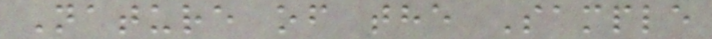Nature of the Sample
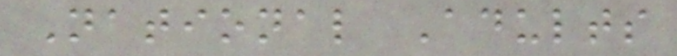National Adults
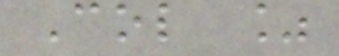Col %
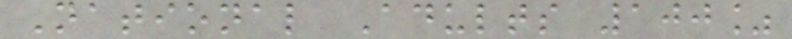National Adults 100%
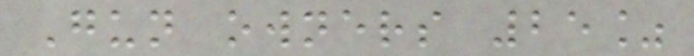Gun owners 25%
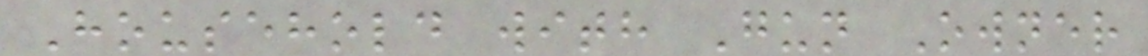Household with Gun Owner
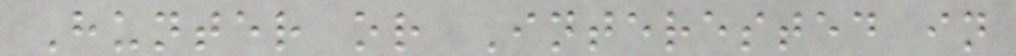Hunter or Interested in
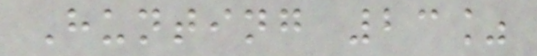Hunting 23%
